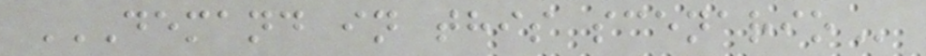DEMAND IN THIS SCENARIO
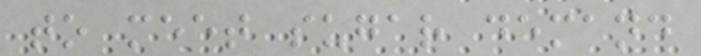to meet sugar demand
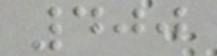400
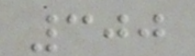300
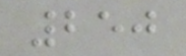250
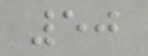50
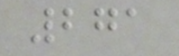271
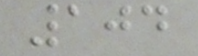104
